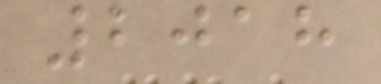2018
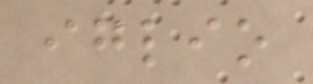iglio
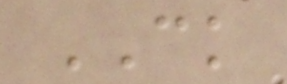CK
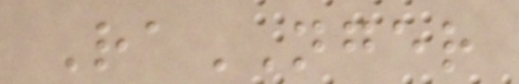RaNGER
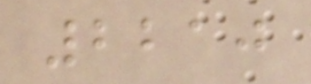2210
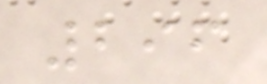296
